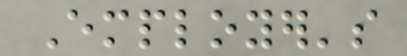Employer's
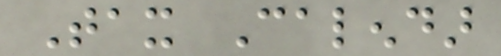Tax Calendar
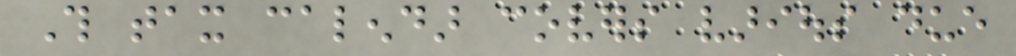This tax calendar covers various due
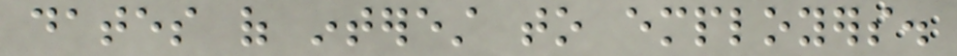dates of interest to employers.
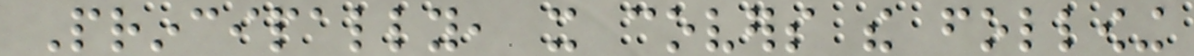Principally, it covers the following
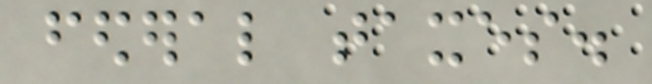federal taxes.
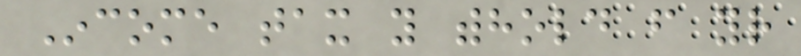Income tax you withhold from your
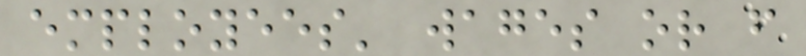employees' wages or from
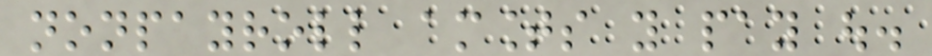nonpayroll amounts you pay out.
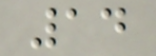14
